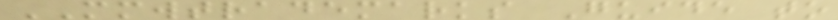MMWTRADEMARKS Guide to
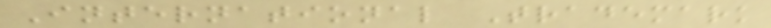International Trademark
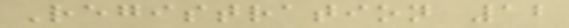Registration 12
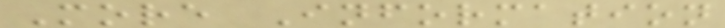More Information
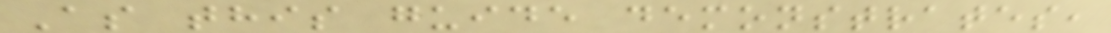As this guide demonstrates,
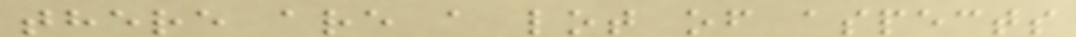there are a lot of aspects
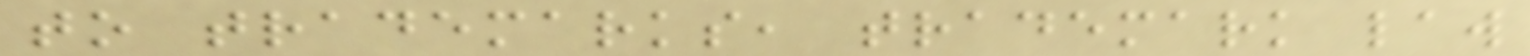to trademarks, trademark law
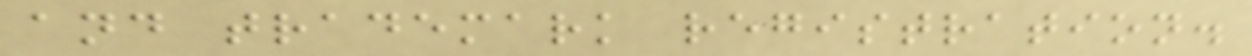and trademark registration.
